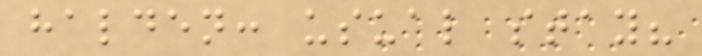halden: usual stay?
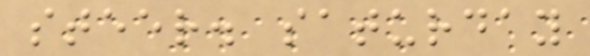steer. saturday
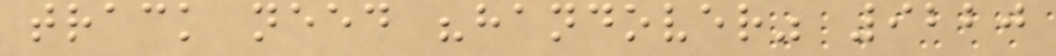track need "handover" 9220
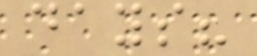days?
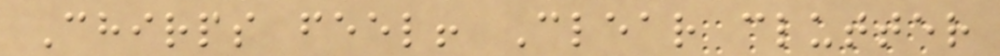Chirps feel! Clear clutter
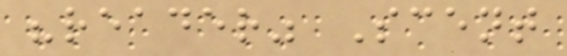"reader" Scent
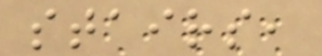stairs,
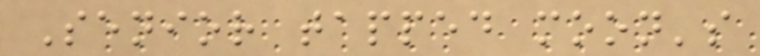Senior tapped moon's
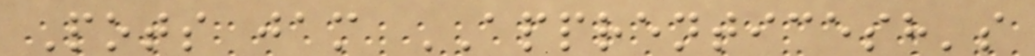Pots jam APPRENTICESH's
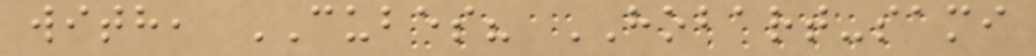with, CUBES? HOBART-sami
